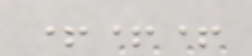+++
